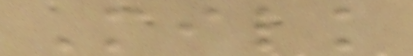Milk
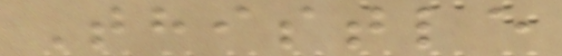Thistle
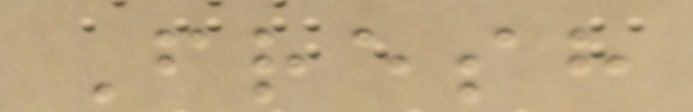Fresh
